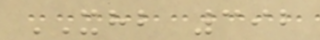XHB 392
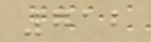712
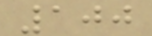100
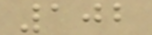102
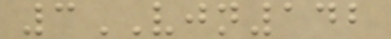3VJN142
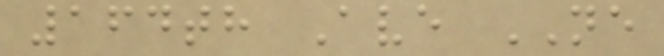164th Ave NE
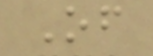Of
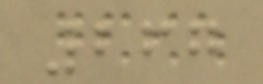267
